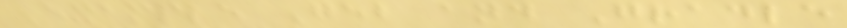Example Geb and Gradle
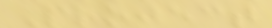Project
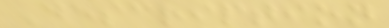Description
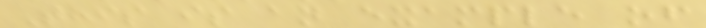This is an example of
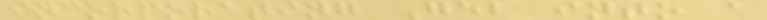incorporating Geb into a
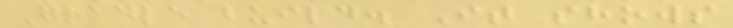Gradle build. It shows
